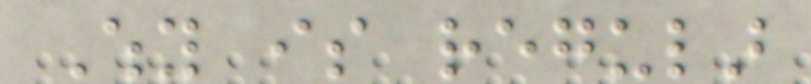Why is regular
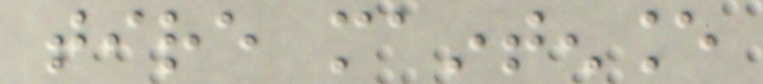tire maintenance
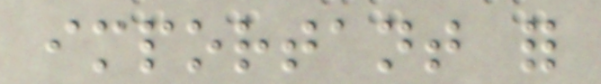important for
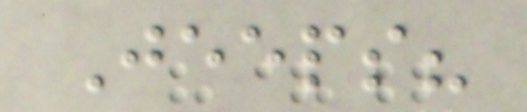Jeeps?
